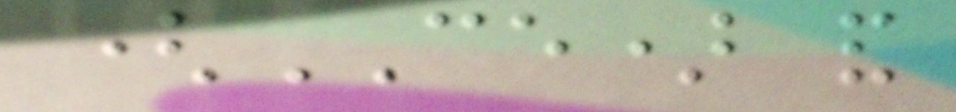(CE) and
